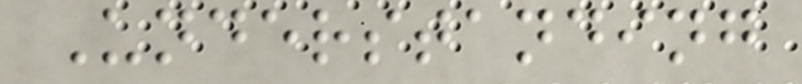Understanding
